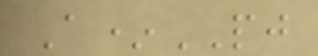A*PJ
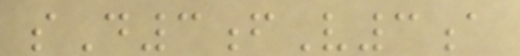sD3fV3a
